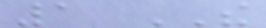1 THE
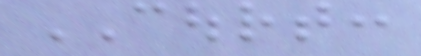COURT:
